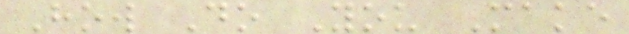How Do You Make
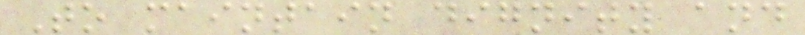To maintain dignity and
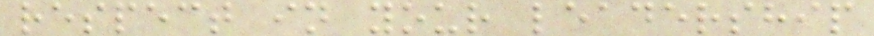respect in your leadership
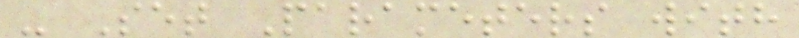- Set Parameters with
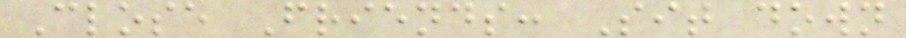Close Friends: Sit down
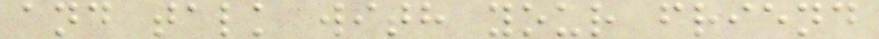and talk with your friend
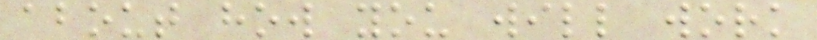about how you will work
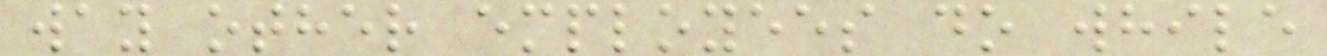way other employees do while
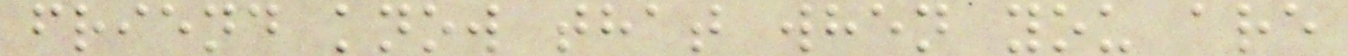friend know that when you are
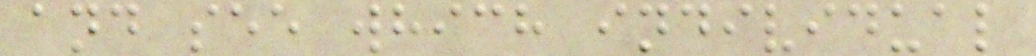and see which individual
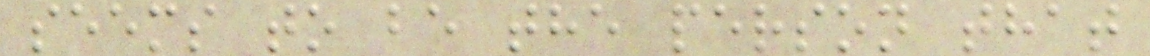seems to be the person that
